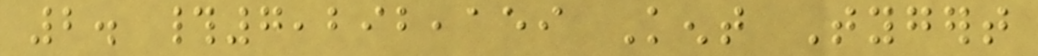2. #7,292,159 Kent Tygert
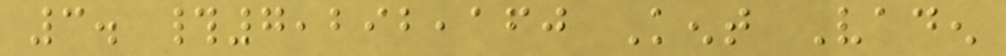3. #7,292,160 Kent Vaden
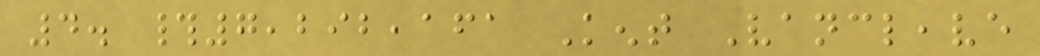4. #7,292,161 Kent Vancleave
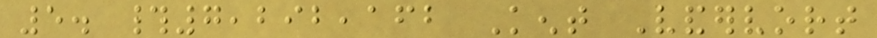5. #7,292,162 Kent Vandervort
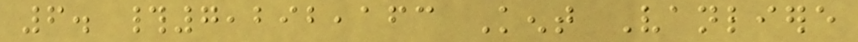6. #7,292,163 Kent Vanliere
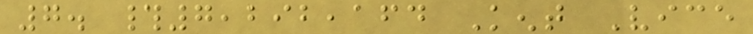7. #7,292,164 Kent Vice
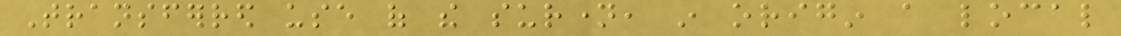Transferred use of the surname, in origin a local
